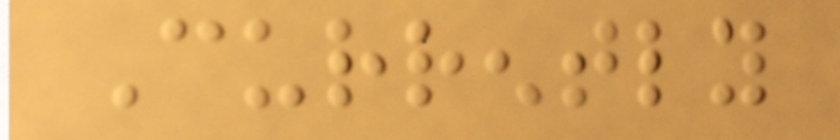Currently
